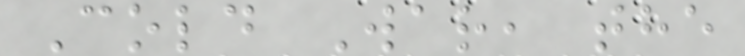Cold War, the
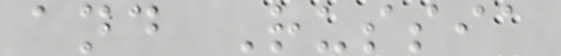and Russia
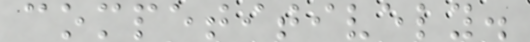competitively.
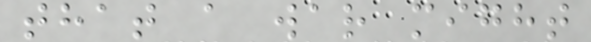that a war might
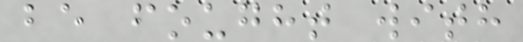be fought with
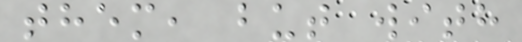them, but with
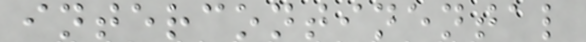intercontinental
